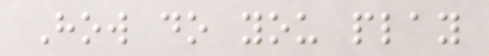How do you play
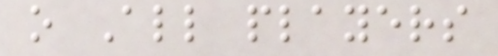o All players
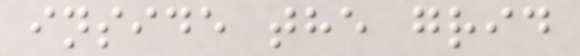inside the grid
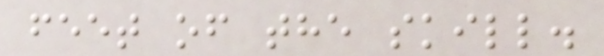feet of the skill.
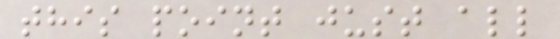this point just all
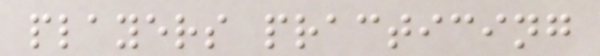players practicing
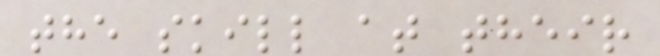the skill at their
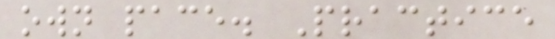own pace. Practice
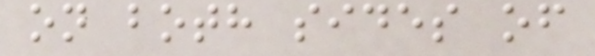on both sides of
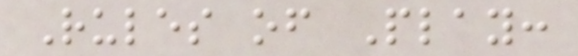Rules of Play:
